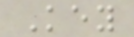Key
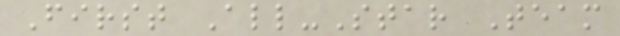First All-Star Team
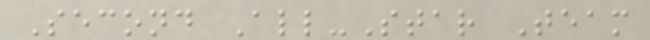Second All-Star Team
